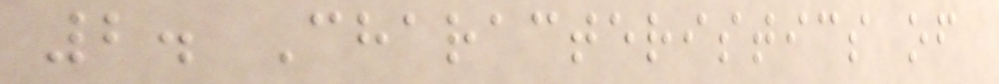2. Characteristics of
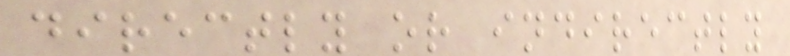directly or indirectly
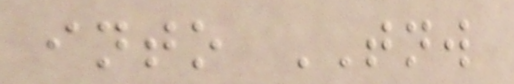into TNW
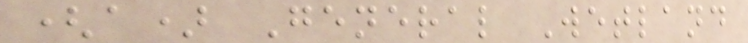(a) General Wetland
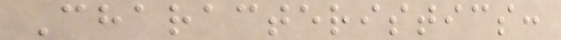Characteristics:
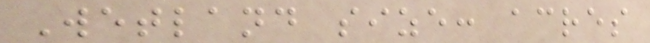Wetland size: acres
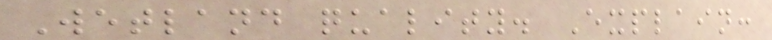Wetland quality. Explain:
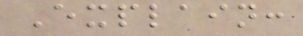Explain:
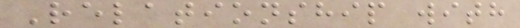Relationship with
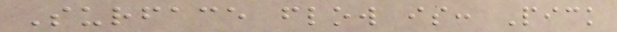Surface flow is: Pick
